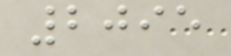2095
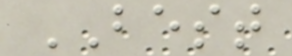BEST
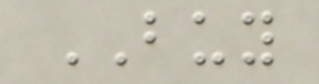BUY
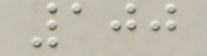100
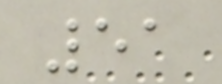51
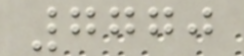7770
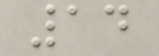14
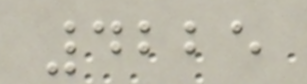4225
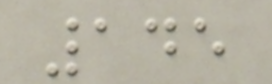145
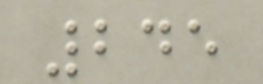245
